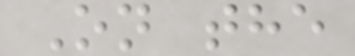On the
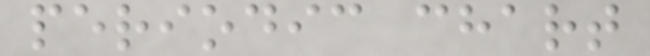periodic chart
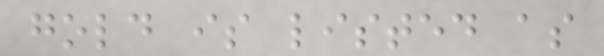gold is listed as
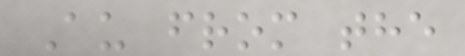Au from the
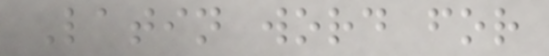Latin word for
